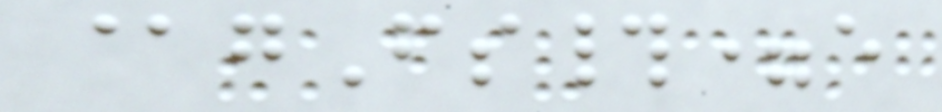@gFs#=e
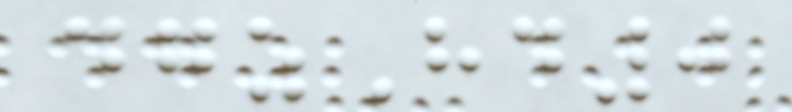dgzHd0
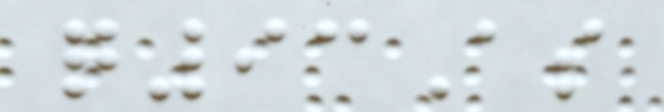q93As
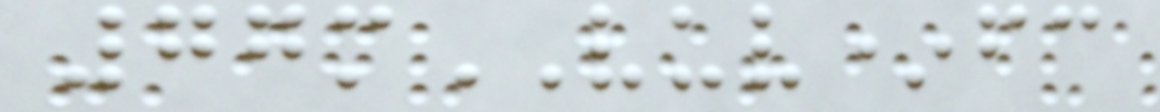77mVUV*fc
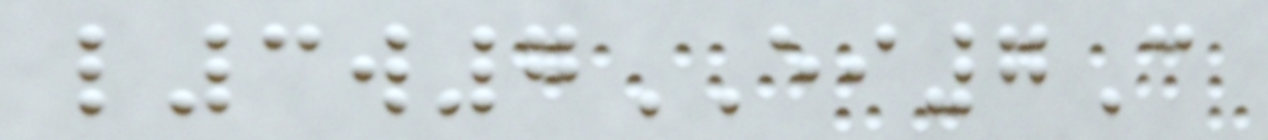l3w7EI7C
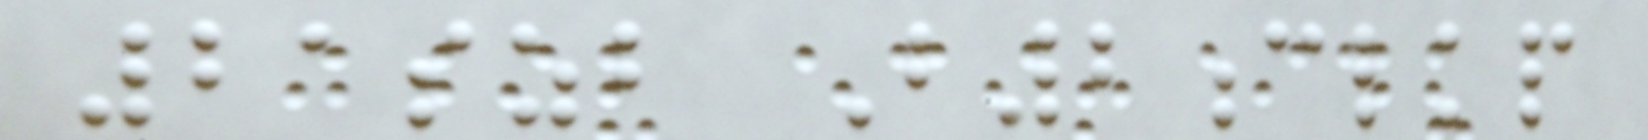21szb B2clkp
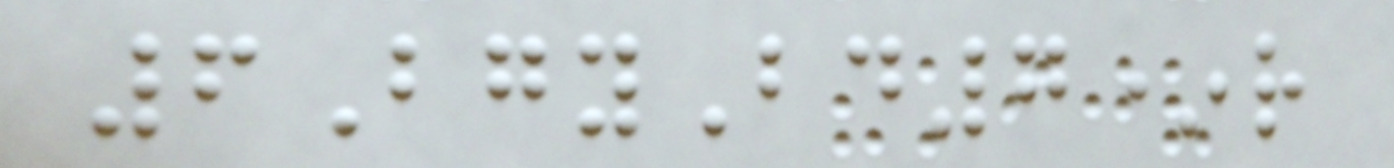6BgyBd7*r
